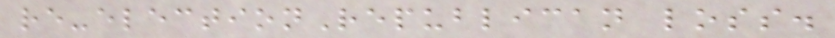re-electionRepublican loss.
